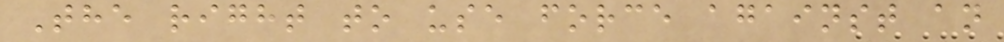The right to use force against an
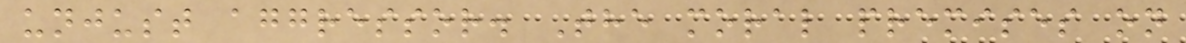unjust aggressor. The moral premises on
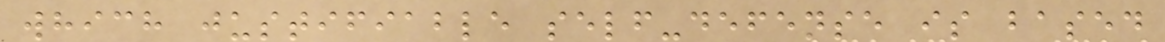which justifiable self-defense is based
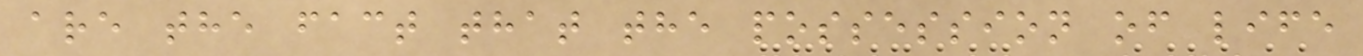are the fact that the possession of life
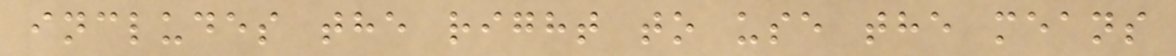includes the right to use the means
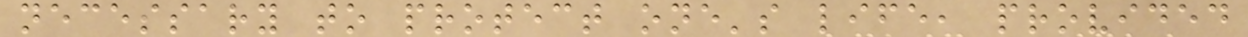necessary to protect one's life, provided
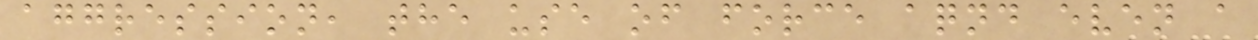aggression, the use of force aqnd even a
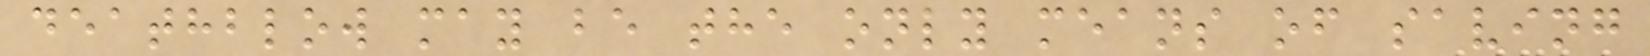deathblow may be the only means of saving
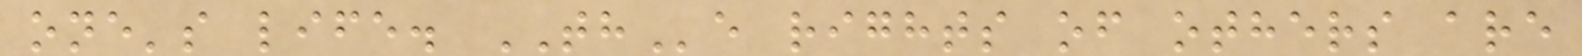one's life. THe rights of others are
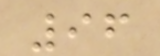96
